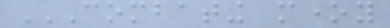COMBATING MONEY
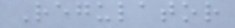Regulator
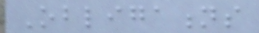Obligations
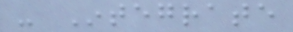- Integrate
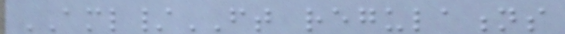AML/FT regulations
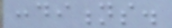conditions.
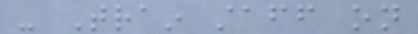- Train staff on
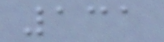131
